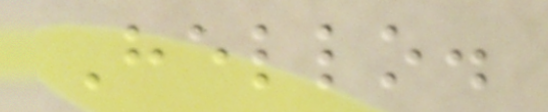Hello.
